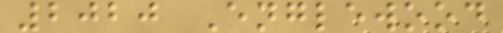2020 Englewood
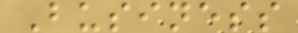Business
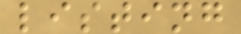listing
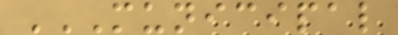MUNICIPAL
